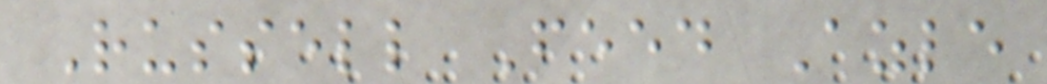Russell Feed Azle
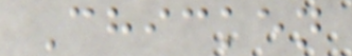Chicken
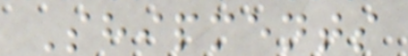Shipments
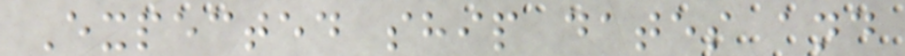Expected ship dates and
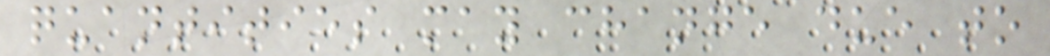quantities may change due to
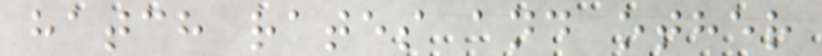hatch rates and other
